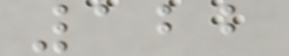122
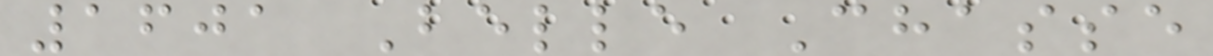1601 Belle Chasse
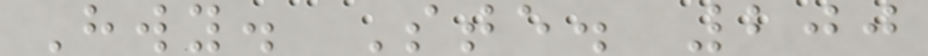Hwy. Ste. 200
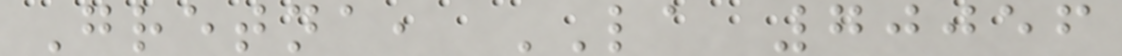Gretna, LA 70056
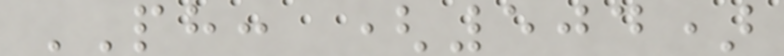PH: (504)
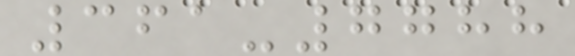361-7788
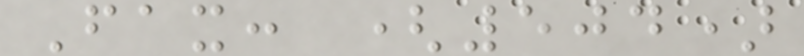Fax: (504)
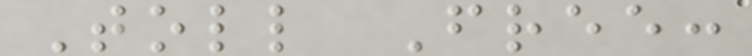Toll Free:
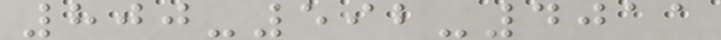800-592-4011
